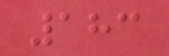183
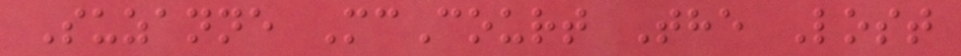Suzanne McCourt The Lost
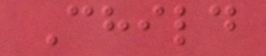Child
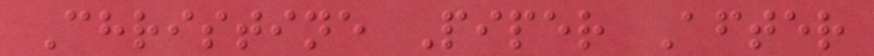Christine Piper After
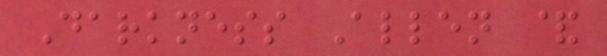Darkness Allen &
